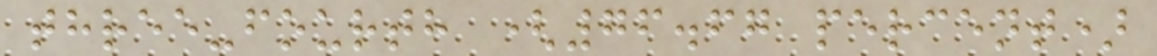three-fourth (76.67 percent)
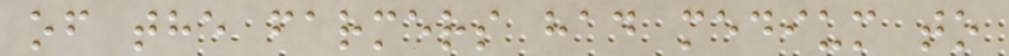of the farmers had medium to
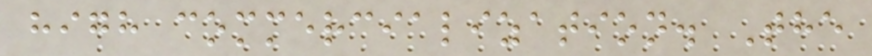high commercialization. The
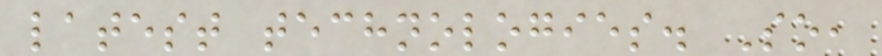latest technologies. So,
